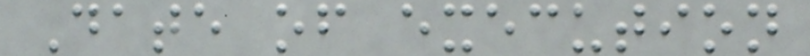Date of execution
